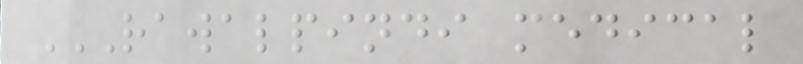RAWALPINDI MEDICAL
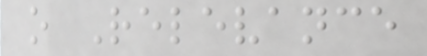o Relevance
